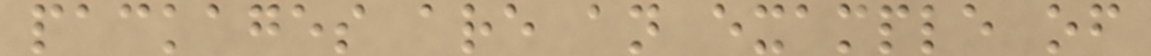packages are an example of
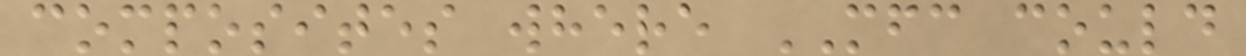composites where MFC could
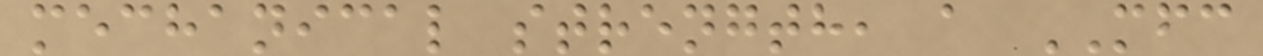mechanical strength, a MFC
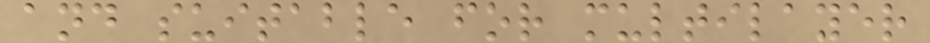and suitable for multilayer
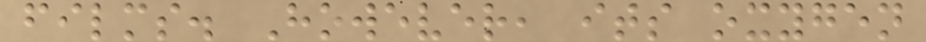films. However, its oxygen
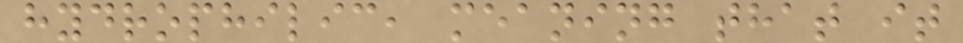hydrophilic, meaning that it
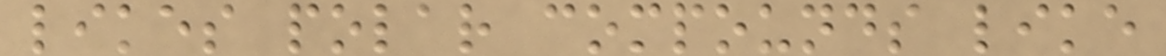likes polar compounds like
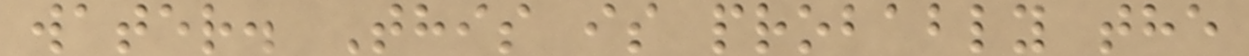water. This is probably the
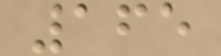165
